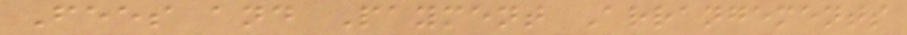Fees and Payment Arrangements
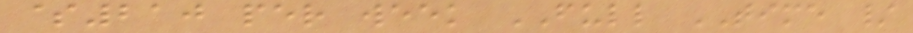$210 per week FULL TIME /
